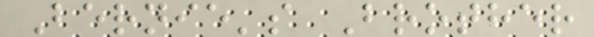Bernie's Brother
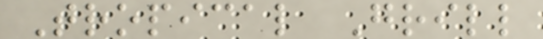Tropical Grill
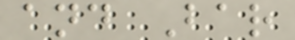and Bar
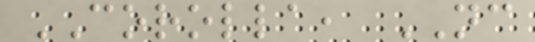COROLLA, NC
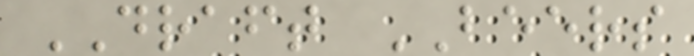DRAFT BEERS
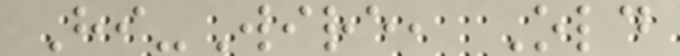Hi-Wire, Old
